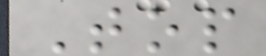Top
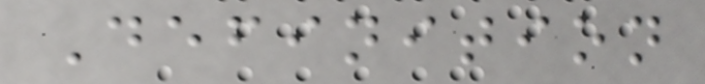Definition
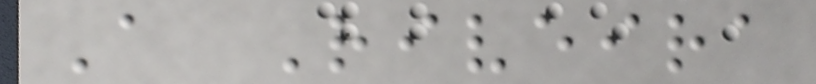A Riveira
